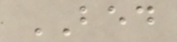BED
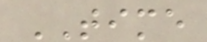TIME
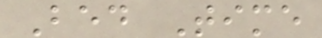Bed Time
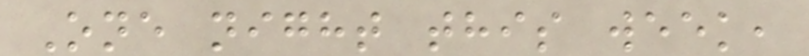One night this week,
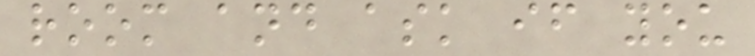room and ask if you
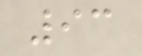93
